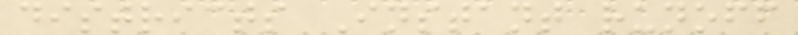districts Instant runoff
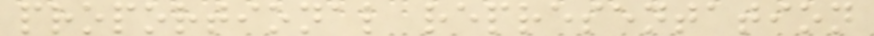proportional representation
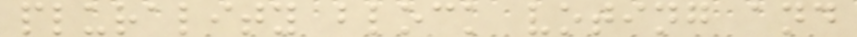plurality block voting and
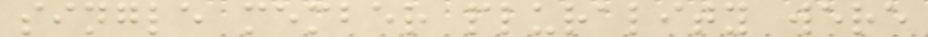single member plurality were
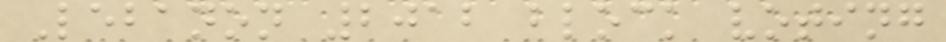Lebanon 2012 block voting
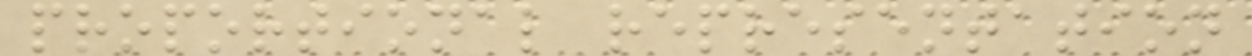proportional representation
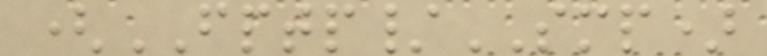(FPTP/SMP)
